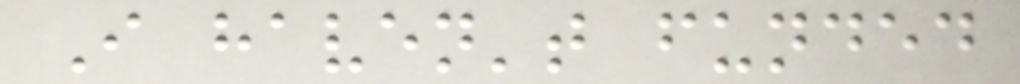I haven't funded
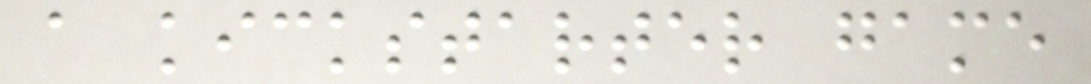a kickstarter game
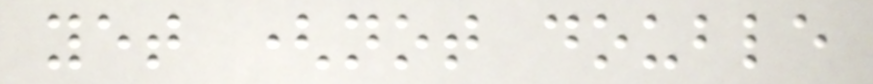yet (not double
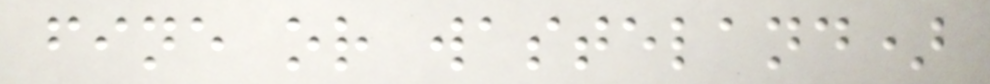fine or wasteland)
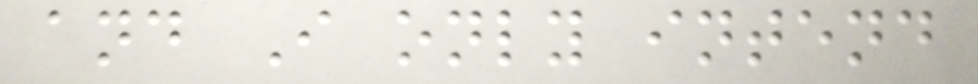and I only intend
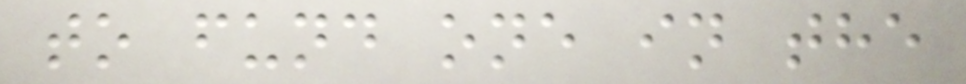to fund one in the
